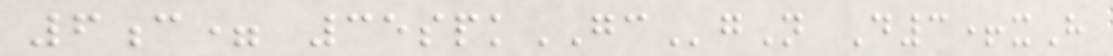6c= 35spkGCgN D3+xH
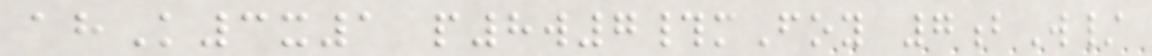ahK3x1 p8w7#mFoy 7bW/
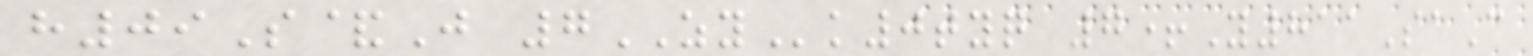h09S&J 7ZYk0tyq 7+Y811SaC
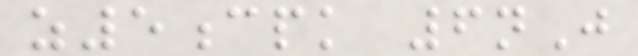z5cpk 6nJ
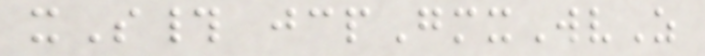xS# jcpGmxWvZ
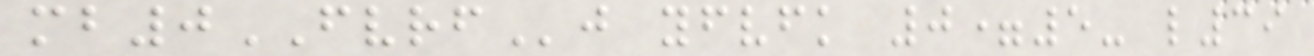mb0FVRFj yfvfk 0=5- l39
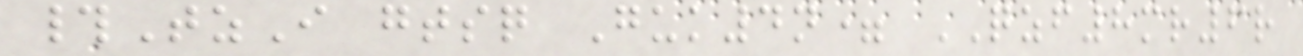#TzI gtsq Guk4n= QZF8mr6r
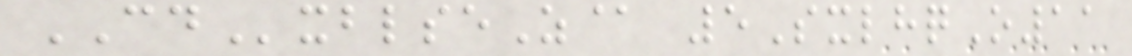CDxblseZ@ 5SxlhqO11
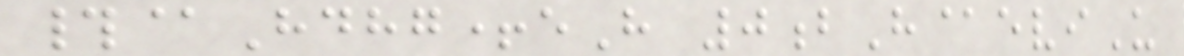#@Hdhg+eH 0bH@eviU
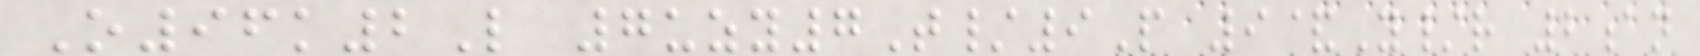O96k2L 7uzy7T/9P 9&Y/r 2an
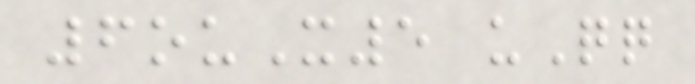6ouX5 uQq
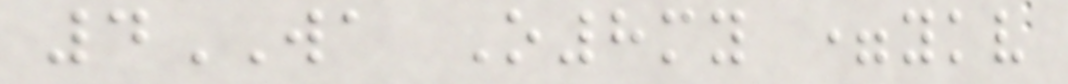4WA O8my =ykv
